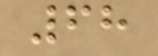68
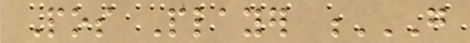Pos Player G
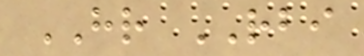HR RBI
